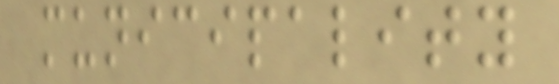municipality
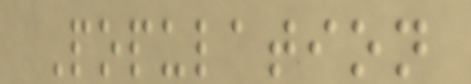Population
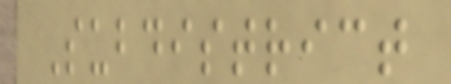Subdistrict
